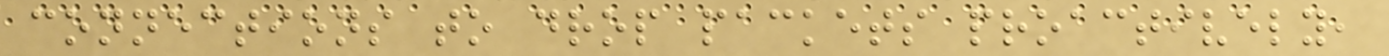connections to drop packets proactively,
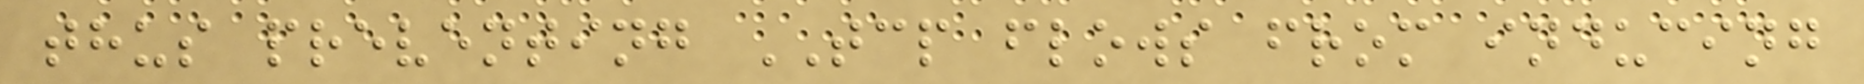thus preventing TCP flows from inducing
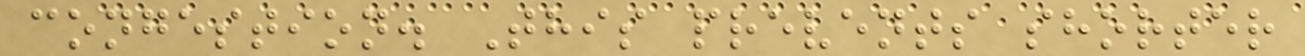congestion. This prevents shorter
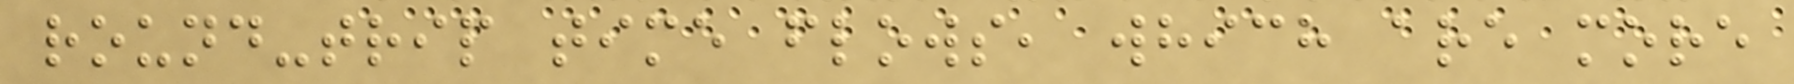round-trip time flows, which are more
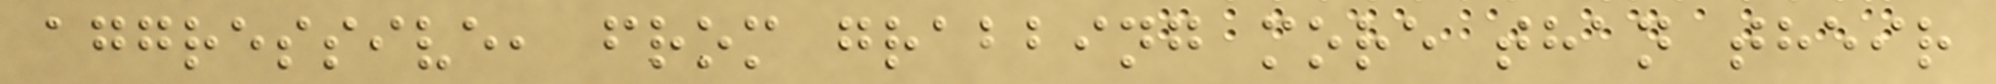aggressive, from grabbing more than their
